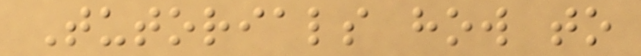Tutorials how to
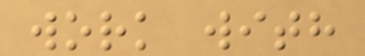work with
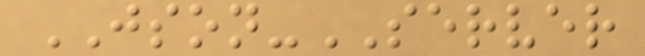JSON-SERVER
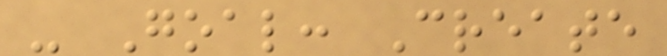- Goal: Create
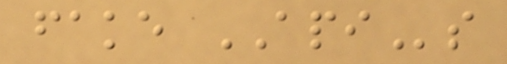fake APIs
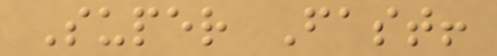Super Fast!
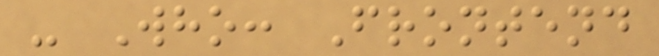- Who: Frontend
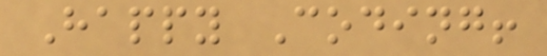Happy Coding!
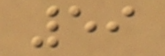59
